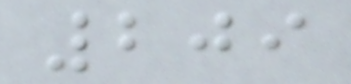209
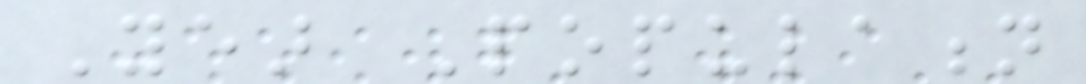Year Population
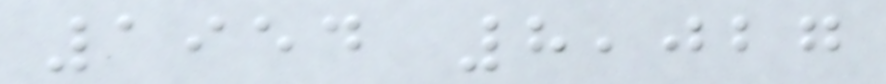1954 8,027
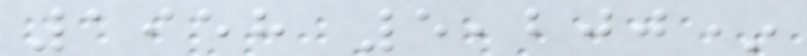1958 5,200*
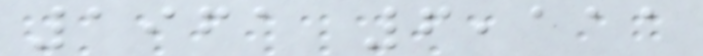1961 6,111
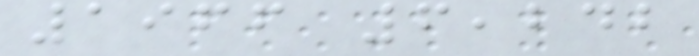1966 6,242
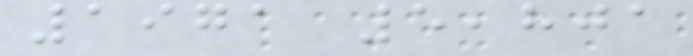1971 5,801
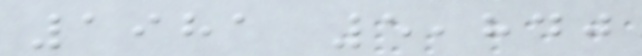1981 5,840
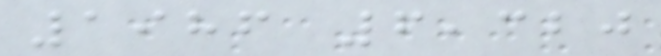1986 6,320
